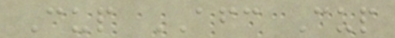Cup AFC Cup
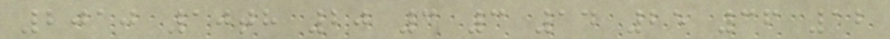2010 10th 20 3 3 14 25 36 12
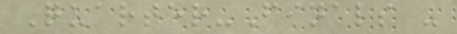Quarter-Finals -
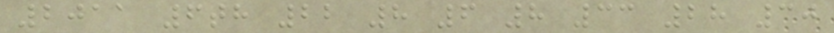2011 6th 22 8 6 8 33 28 30
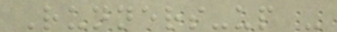Runners-up -
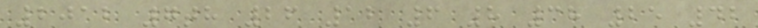2012 7th 26 12 6 8 38 25 42
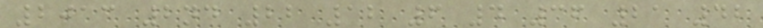2013 2nd 22 12 6 4 36 21 42
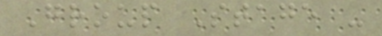Group Stage -
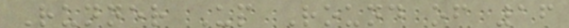Runner Up Round of 16
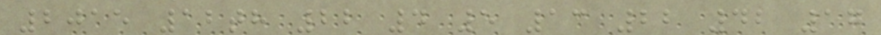2015 12th 22 4 5 13 22 42 17
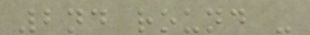2nd round -
